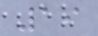19
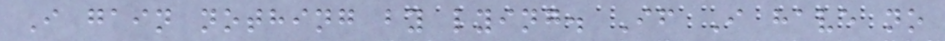I gain nothing by lying. If I have no
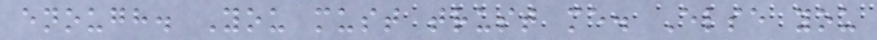enough. You must trust me. Else you
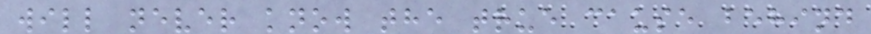will never know the true cause behind
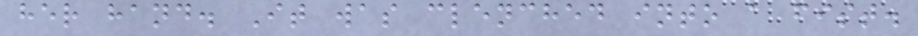her hand. It was clenched into a fist.
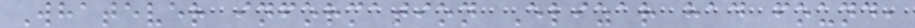Whatever information Elizar had found,
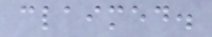claimed.
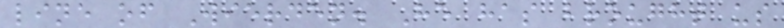line of Wierden. He has brought us
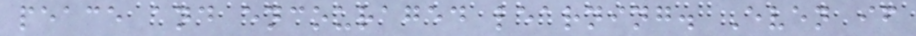peace and encouraged learning. Even if
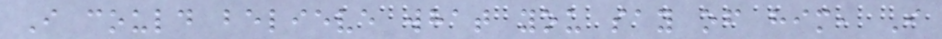I could believe what you say of him, I
